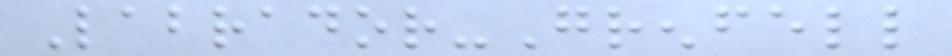Labrador-Grenfell
